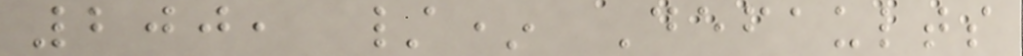200, /* Defaults
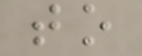to
